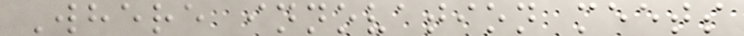Where innovation meets
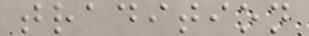tradition
